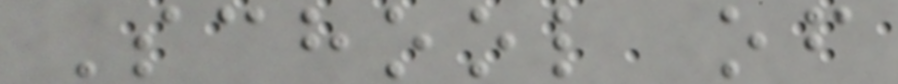School of
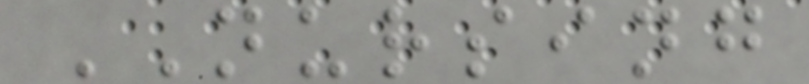NURSING
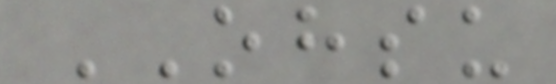OHSU
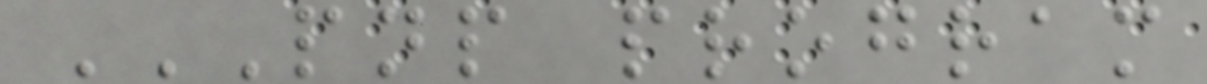PNP PROGRAM
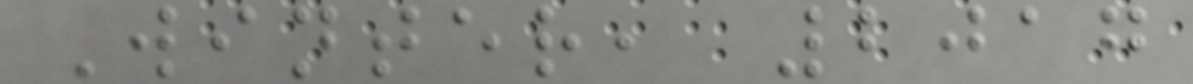Winter, 2017
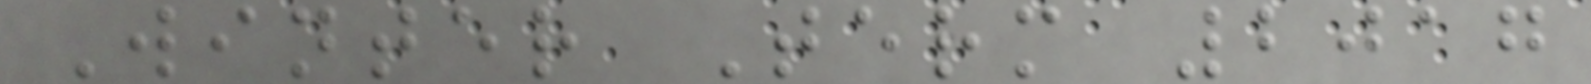Winter Term 2017
